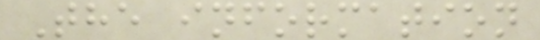The information
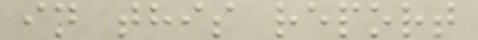in this report
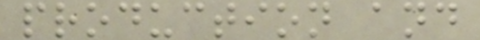production and
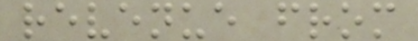revenue from
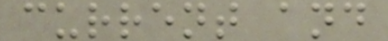current and
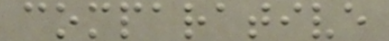comparative
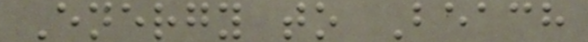Energy to Beach
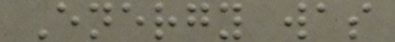Energy was
